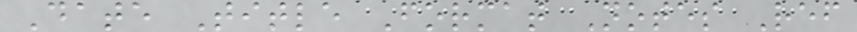Date Title Format Notes Ref
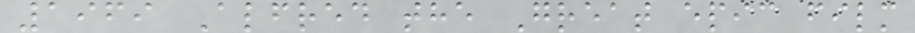1969 Alfred the Great epic film
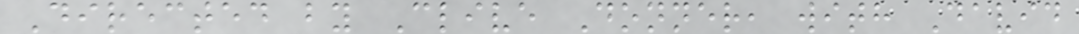Directed by Clive Donner, with David
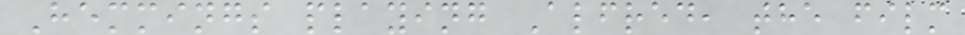Hemmings playing Alfred, the film
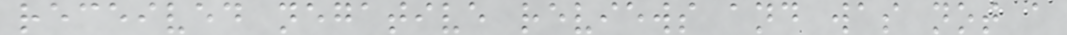received negative reviews and was not a
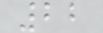22
